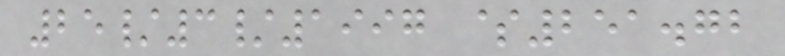25/3/1997 $251.72
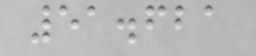51.621
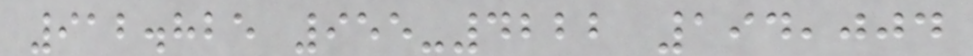912.825 955-4222 194,004
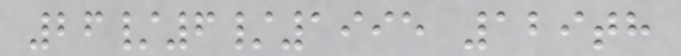26/6/1995 129th
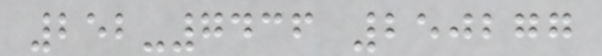252-7436 250277
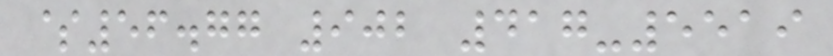$56.77 902 417-5519
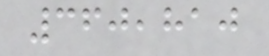360,810
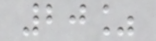20%
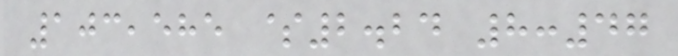103,585 $2.24 8:47
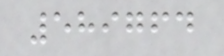589764
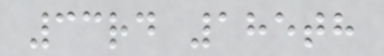33rd 185th
